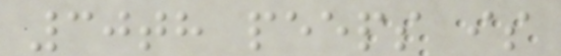30th peeps is
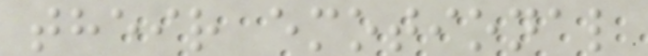their emotional
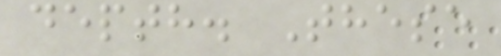depth. These
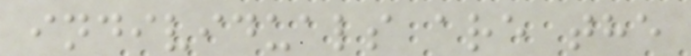individuals are the
